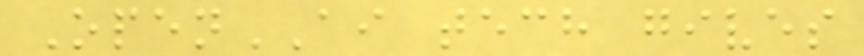OpenAI tech gives
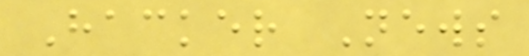Hacker News
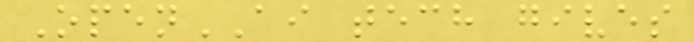OpenAI tech gives
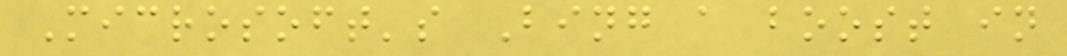Microsoft's Bing a boost in
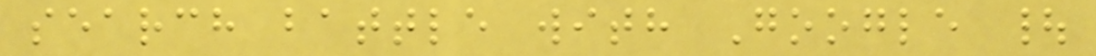search battle with Google |
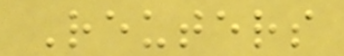Reuters
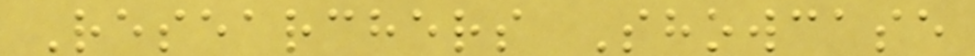Researchers Showcase
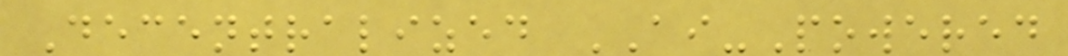Decentralized AI-Powered
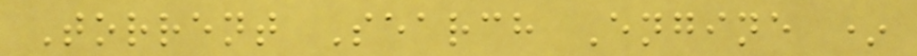Torrent Search Engine *
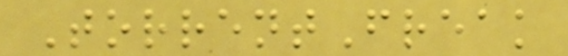TorrentFreak
